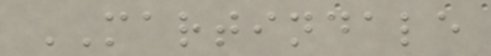MARTINDALE
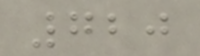720
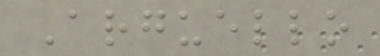Arguello
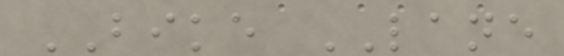BIKE LANE
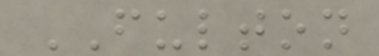FULTON
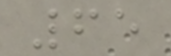65
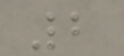2
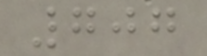707
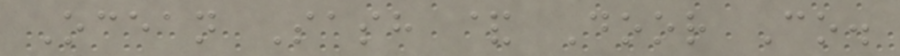Ocean Sash & Door Co.
